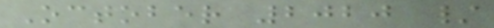October 2020 /
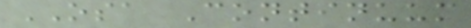OSA Continuum
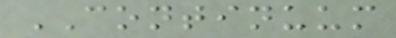CONTINUUM
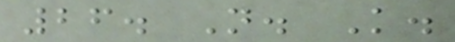26. N. K.
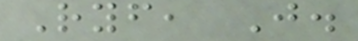Ryf, J.
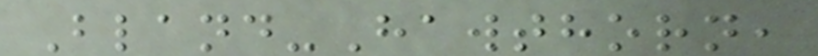Bland-Hawthorn,
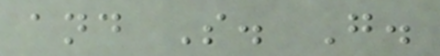and S. G.
